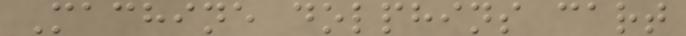Machine dolphins cart
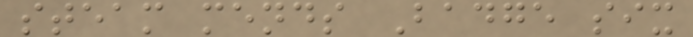steam mends Badge six
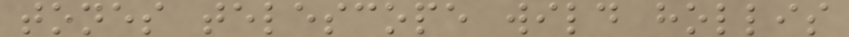tones telescope wild hollis
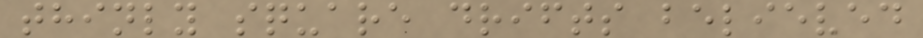thinly square drifts believed
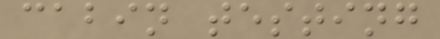cabin testing
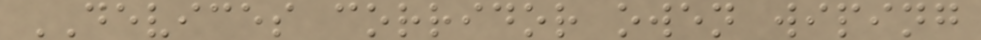DEVICES corridor owen wiping
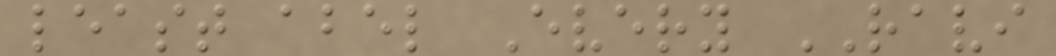least abel Every RAVI
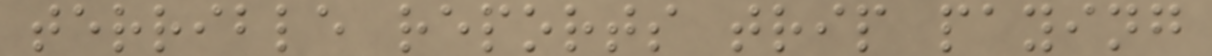terrible reports trip paying
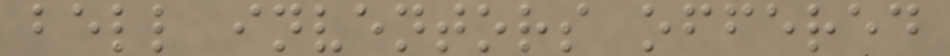bell inventors offered
